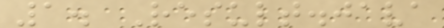1. Result.java
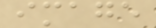image
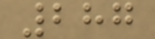287
